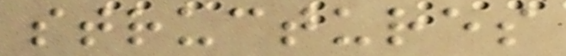structures
